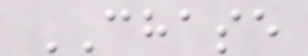CHASE
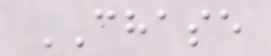CHASE
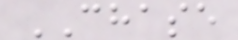CHASE
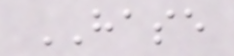HASE
